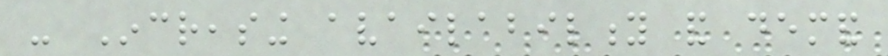- Increasing availability and demand
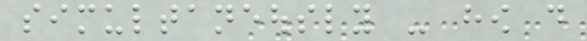simultaneously - how do
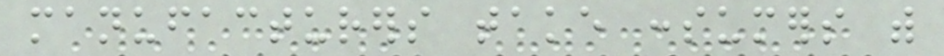manufacturers take consumers with
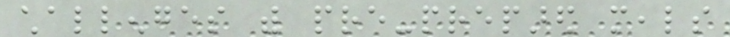challenges with pre-prepared meals
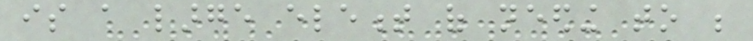is a large element of needing to be
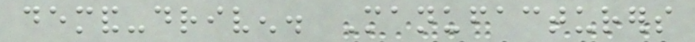demand-driven. Manufacturers
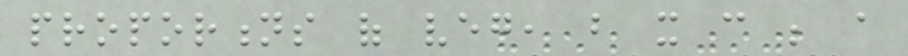proportions of veg, but it can be a
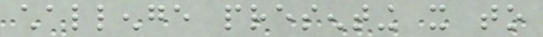challenge presenting it to
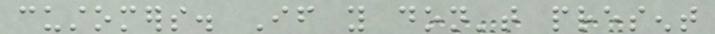customers. If you don't present
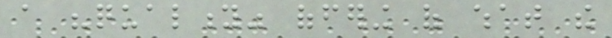a "quality" offering of what the
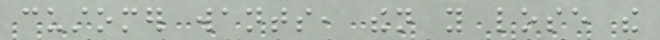customer wants, then you lose the
